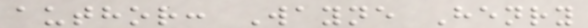author: Wayne Henry
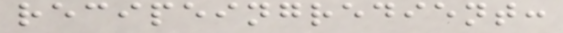recipeingredient:
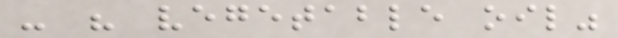- " vegetable oil"
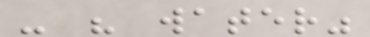- " water"
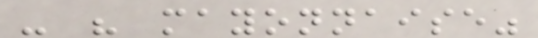- " mayonnaise"
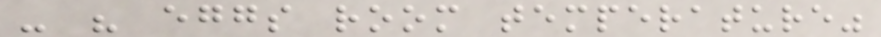- " eggs room temperature"
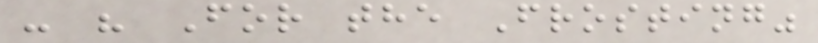- " For the Frosting"
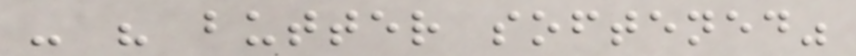- " butter softened"
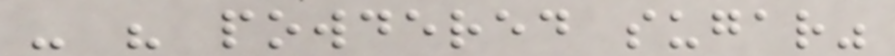- " powdered sugar"
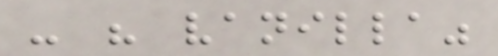- " vanilla"
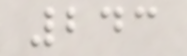243
